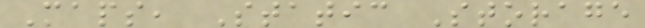Maps, Static Storage
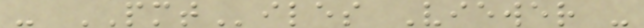- PMTiles Viewer -
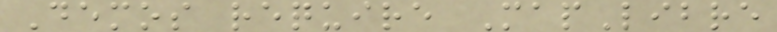Demos require MapLibre
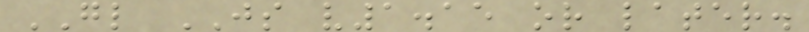GL JS v1.15 or later.
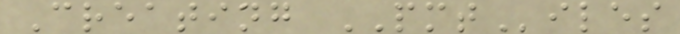Creating PMTiles
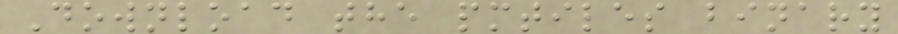Download the pmtiles binary
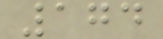174
